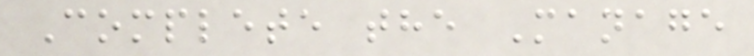Complete the Manage
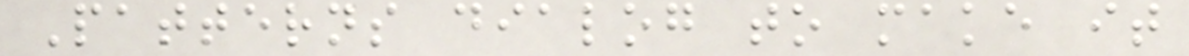Patterns dialog to make it
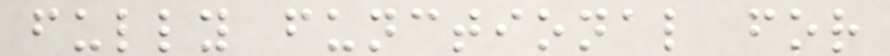fully functional for
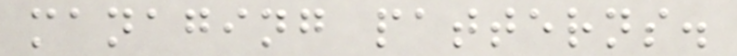managing patterns.
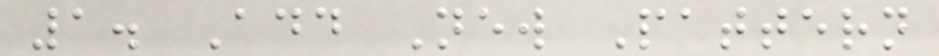1. Add New Pattern
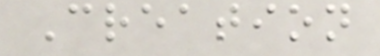Creation
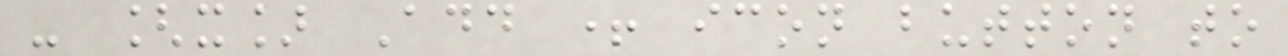- [x] Add + icon button to
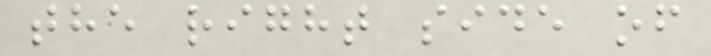the right side of
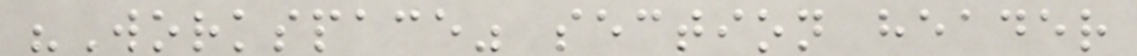"Workspace" section header
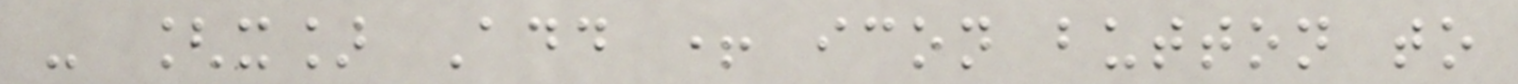- [x] Add + icon button to
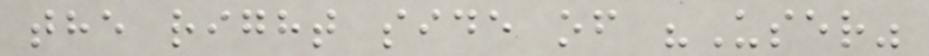the right side of "User"
